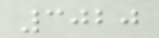3020
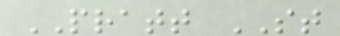PRATT ST
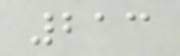213
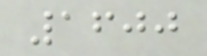1600
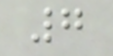7
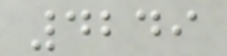4249
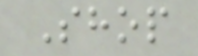Shop
